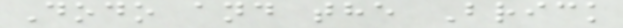Dodo and the Brick
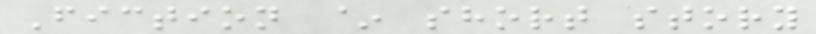Fiction ~ short story
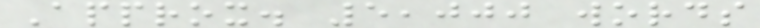Approx. 5,000 words
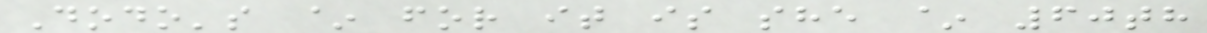Dodo's ~ for it is she ~ 60th
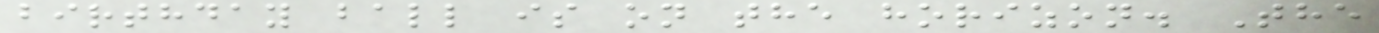birthday ball is on the horizon. The
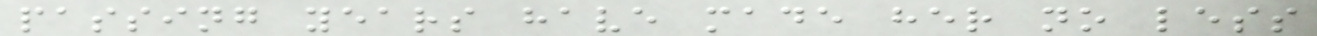passing years have made her no less
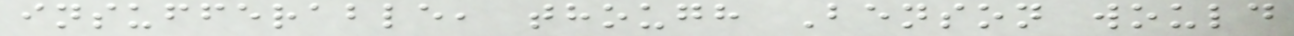insufferable, though Benson would
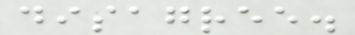disagree.
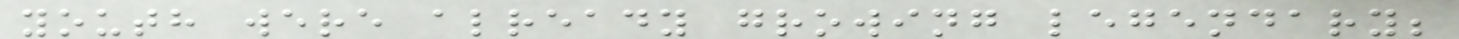youth were already growing legendary;
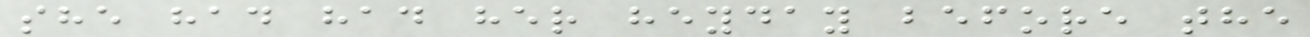she had had her heyday before the
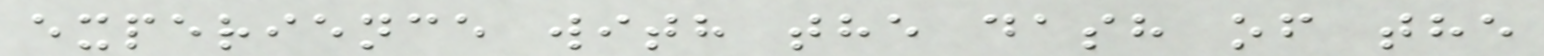experience with the dash of the
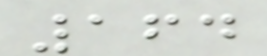164
